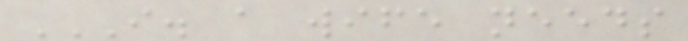I. A WIFE NEEDS
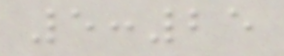5:25
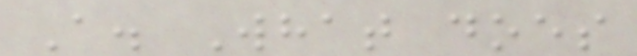A. What does
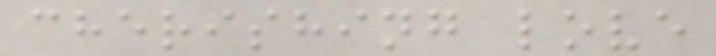cherishing love
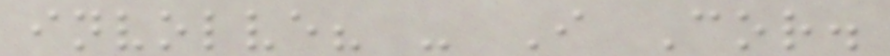involve? - I Cor.
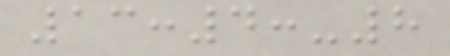13:4:-8
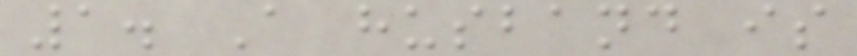1. A husband is
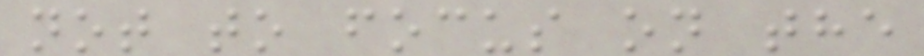not to focus on the
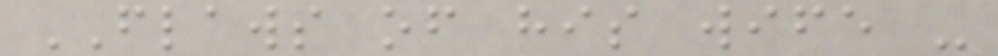FLAWS of his wife -
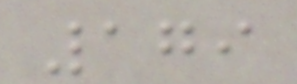179
